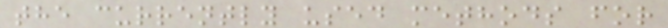the currently used methods for
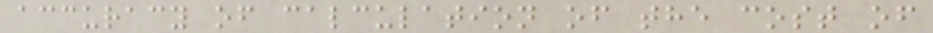accuracy of calculation of the cost of
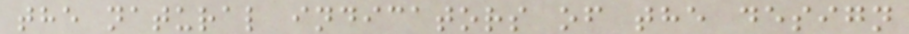the natural indicators of the design
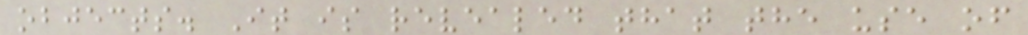objects. It is revealed that the use of
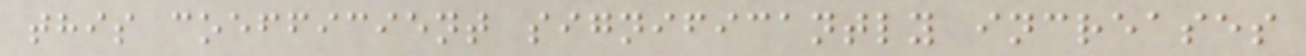this coefficient significantly increases
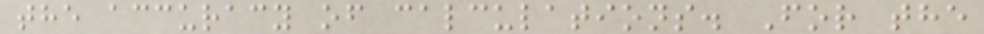the accuracy of calculations. For the
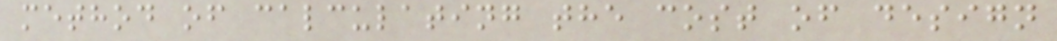method of calculating the cost of design
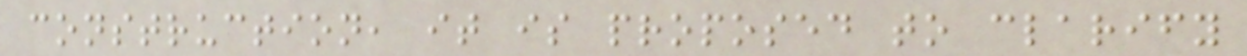construction, it is proposed to clarify
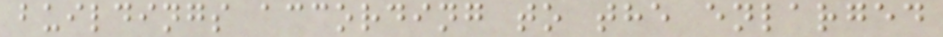buildings according to the enlarged
